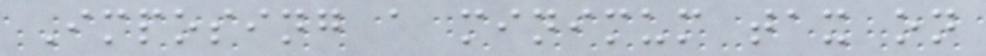Imposing a minimum tax on
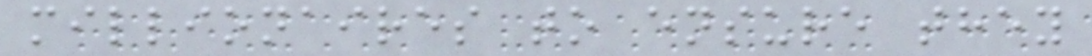millionaires to ensure they
